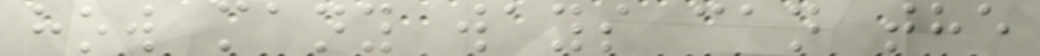how many ways can the
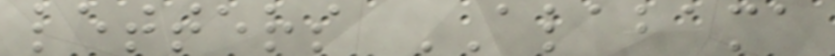letters ALABAMA
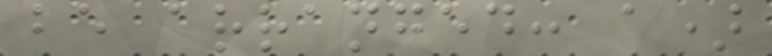be arranged: a)
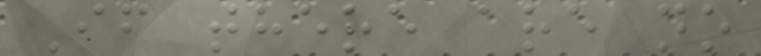If there are no
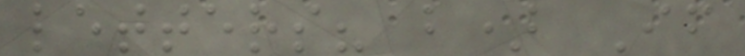letters? b) If
